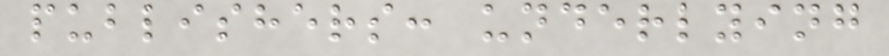publishers: underlying
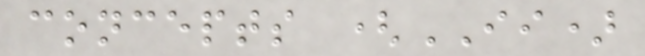concepts (II)
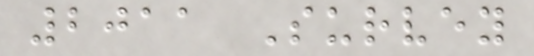2011 Survey
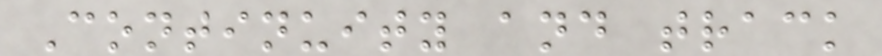Continuity and track
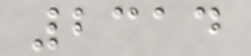2314
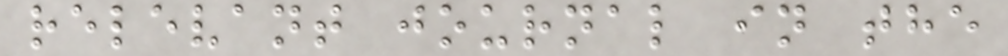relevant journal in the
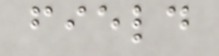field
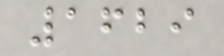1629
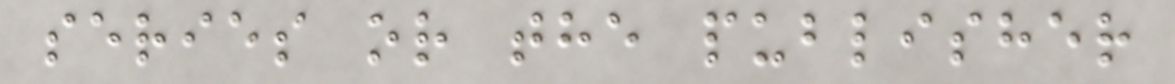series or the publisher
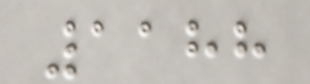1188
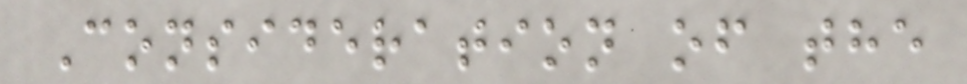Consideration of the
